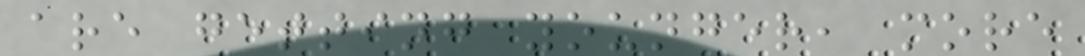are getting younger, more
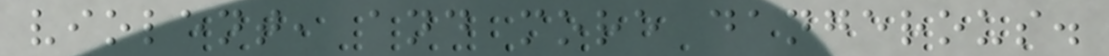violent, and more dangerous.
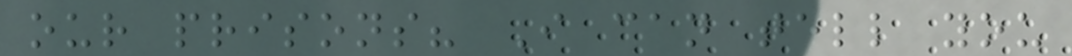our prisons? I can tell you
